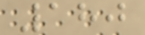180
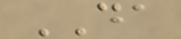DA
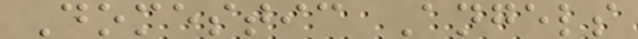Domestic Angels
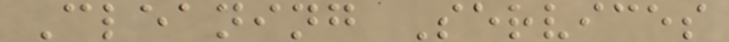Cleaning Services
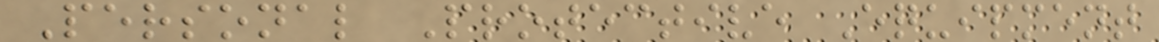Personal Protective Equipment
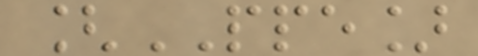[PPE]
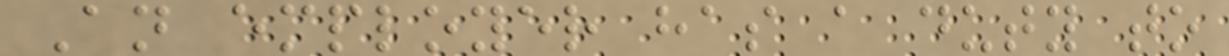An employer has a duty to
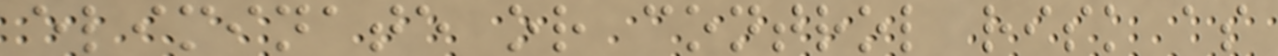eliminate or control risk as
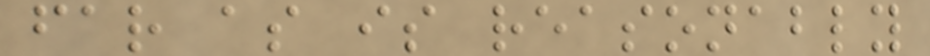far as is reasonably
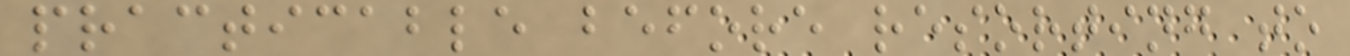practicable before resorting to
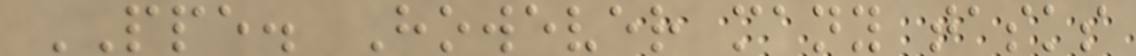PPE. However many tasks
